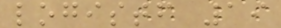logistf 19
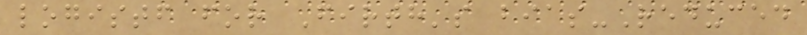logistf for Firth's bias-Reduced
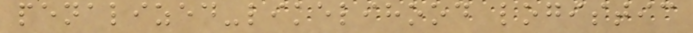penalized-likelihood logistic
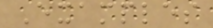Examples
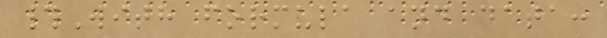#With formula and data:
